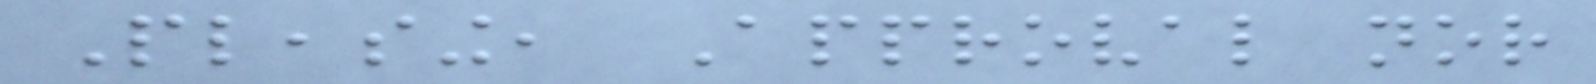Pleasing, Approval nor
